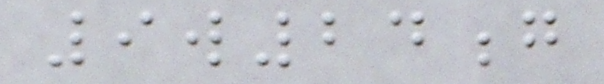9w24g
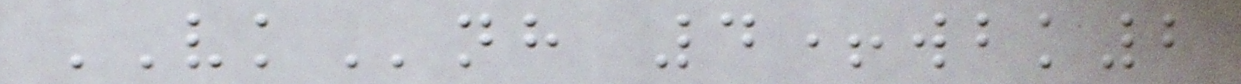VKnh 4+wbk2
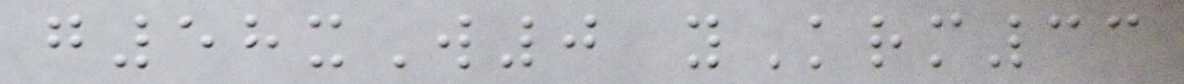g58xW0 yKrm33
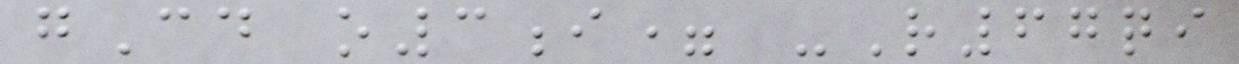gCd o3i= -R67qi
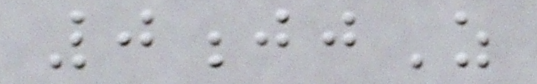0jjZ
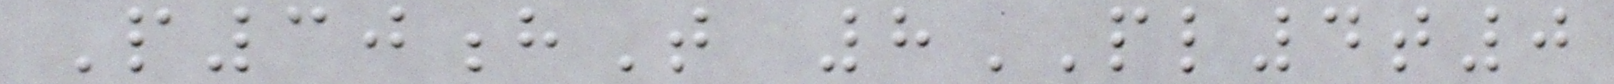P30hT 8PL4t0
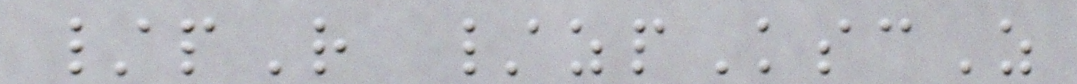/pR /zpKscZ
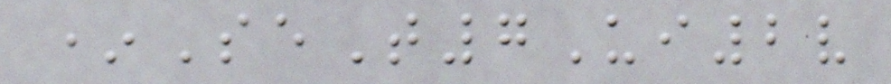*SeT7Ui2v
